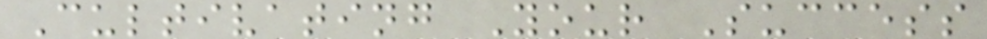Cultivating Your Success
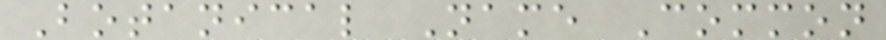Botanical Name Common
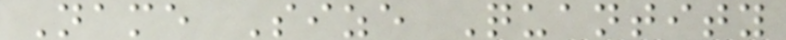Name Size Quantity
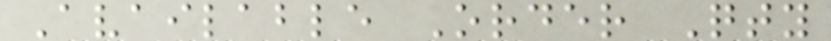Available Order Qty
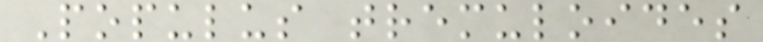Populus tremuloides
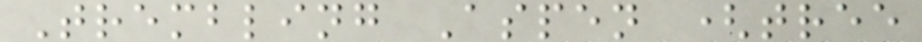Trembling Aspen (tree
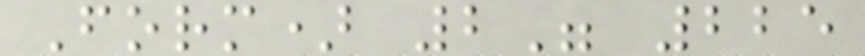Form) 2" 225
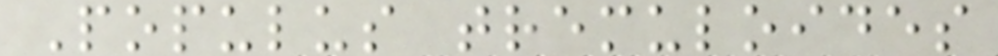Populus tremuloides
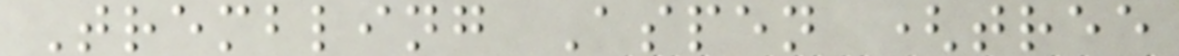Trembling Aspen (tree
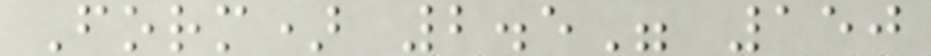Form) 2.5" 150
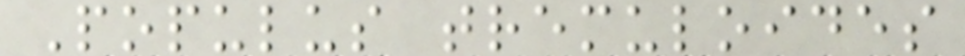Populus tremuloides
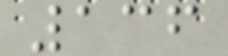136
